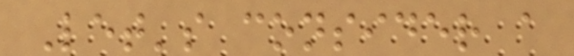Let's consider a
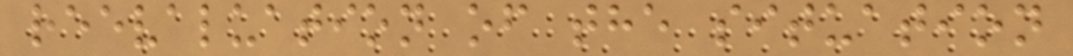reevaluation of the situation
